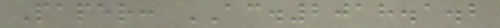Paper: AC.2018.1.2
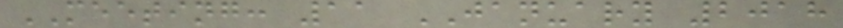MEETING: 11 JANUARY 2018
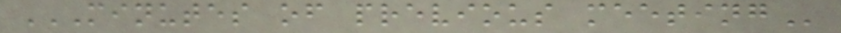MINUTES OF PREVIOUS MEETING
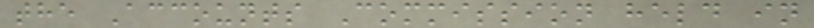the Accounts Commission held in
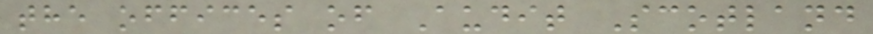the offices of Audit Scotland
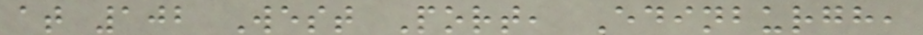at 102 West Port, Edinburgh,
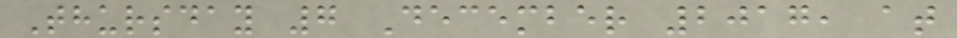Thursday 7 December 2017, at
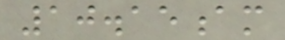10.15am
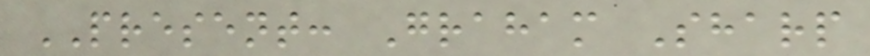PRESENT: Graham Sharp
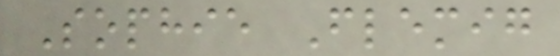Sophie Flemig
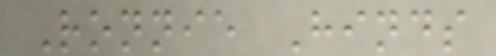Ronnie Hinds
